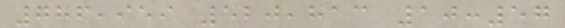786,959 520,813 10:57
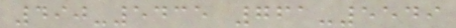490-5435 761-5549
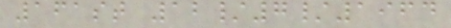161st 12/7/1964
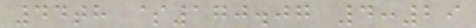44th $170.07 4:29
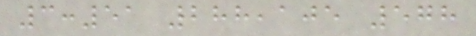3:51 288,105 578
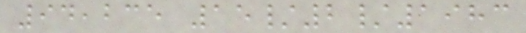94,235 15/2/1983
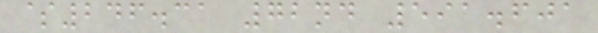$246.31 72nd 591.601
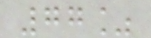77%
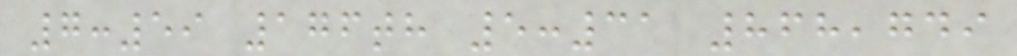7:59 176th 5:31 868,749
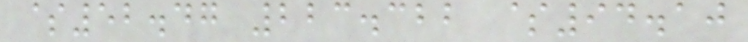$52.47 223.322 $94.10
